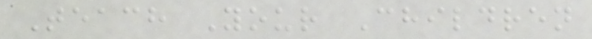Teach Your Children
